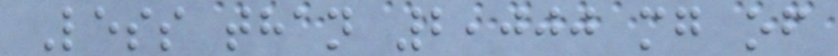Less than 2,000 mg of
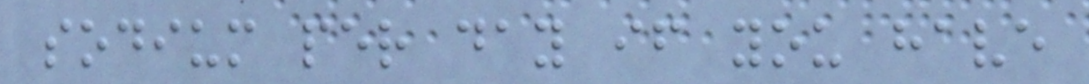sodium per day if you have
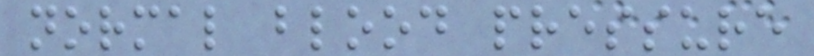normal blood pressure
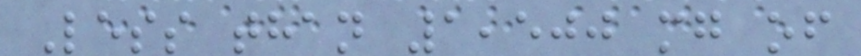Less than 1,500 mg of
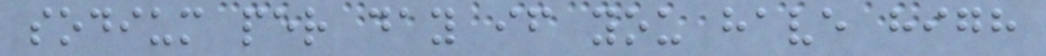sodium per day if you have high
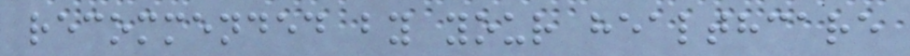recommended by your healthcare
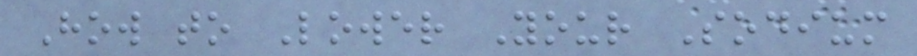How to Lower Your Sodium
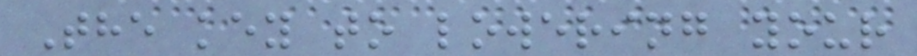The key to lowering your
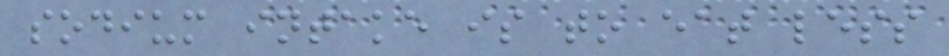sodium intake is to eat less
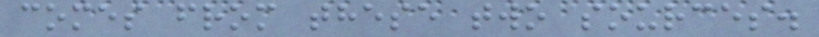comes from these two sources.
